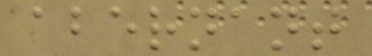abernant
